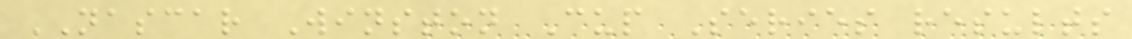NASCAR Winston Cup Series results
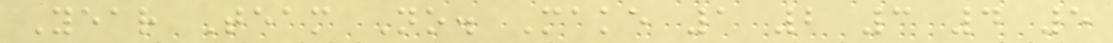Year Team No. Make 1 2 3 4 5
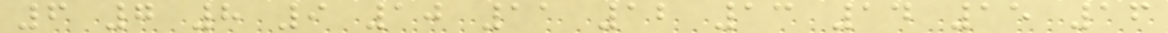6 7 8 9 10 11 12 13 14 15 16
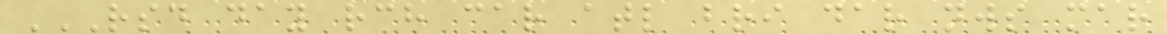RSD DAY RCH CAR ATL BRI DAR NWS MAR
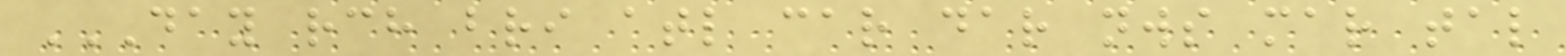DAY RCH BRI ATL CAR DAR NWS MAR TAL
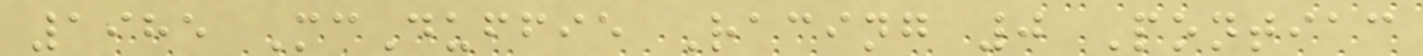1985 McDuffie Racing 0 Pontiac
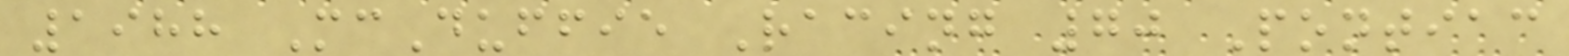1988 McDuffie Racing 70 Pontiac
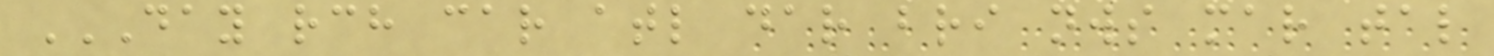DAY RCH CAR ATL DAR BRI NWS MAR TAL
